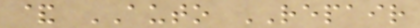& AUTO REPAIR
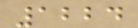1224
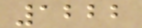1222
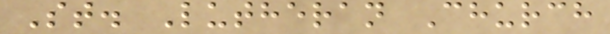St. Lutheran Church
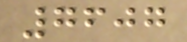7607
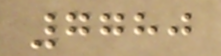7780
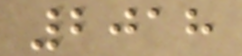2018
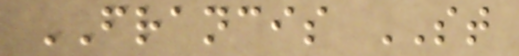FRANCIS ST
